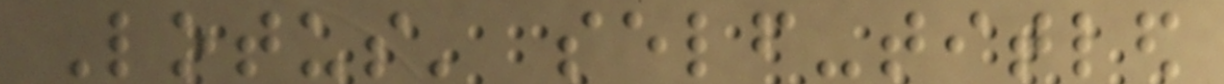Lotus' self-titled
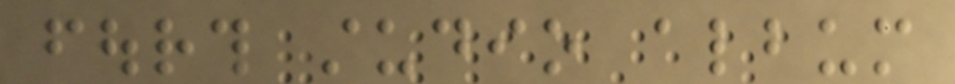fourth studio album
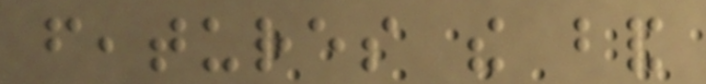features the band
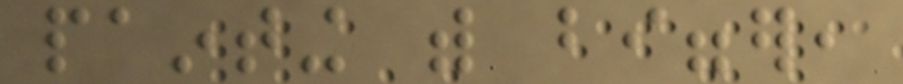painting with bigger,
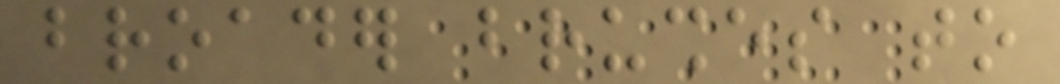broader brushes to
